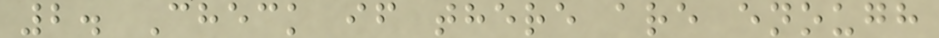2. Check if there are enough
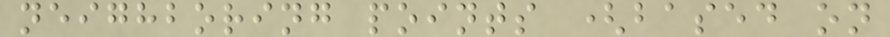neighboring points (based on
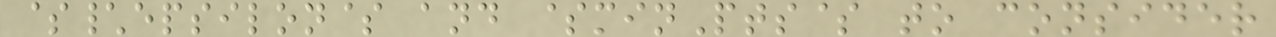$\epsilon$ and $minPts$ to consider
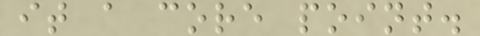it a core point.
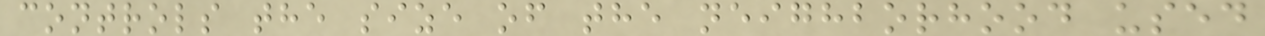controls the size of the neighborhood used
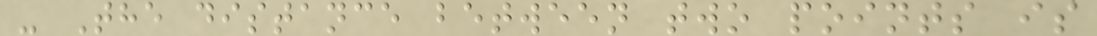- The distance between two points is
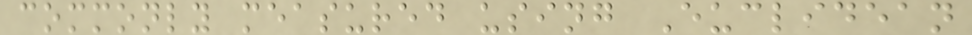commonly measured using Euclidean
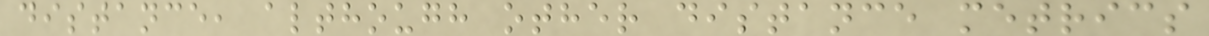distance, although other distance metrics
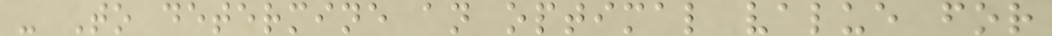- To determine an optimal value for
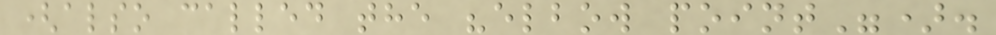(also called the "elbow point").
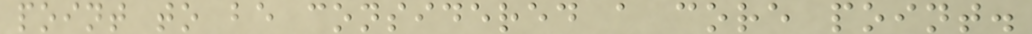point to be considered a core point.
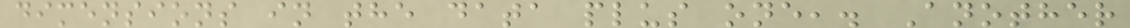dimensions in the data plus one,. Another
